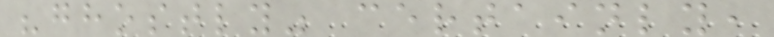"ghostly" certainly,
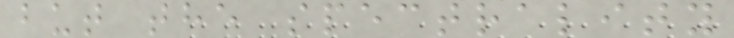but the spectrality
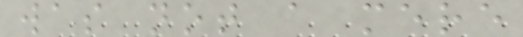was not a mere
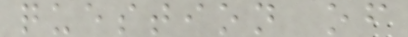question of
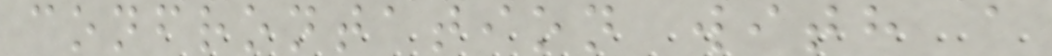confrontation with a
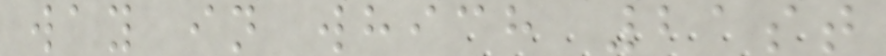way in which 21st
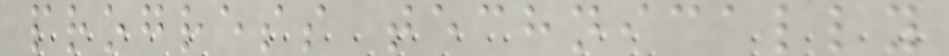progress technically
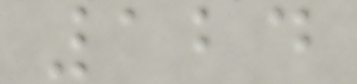124
